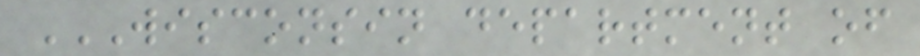WISCONSIN DEPARTMENT OF
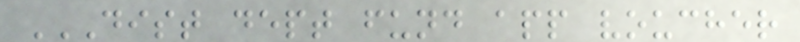DIST DEPT FUND APP VOUCHER
